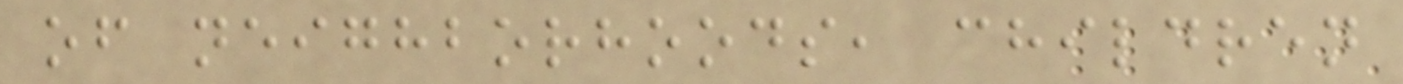of neighborhoods, children
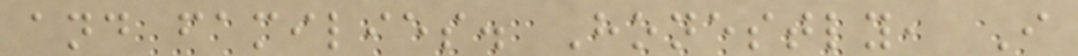and families. Honestly, I
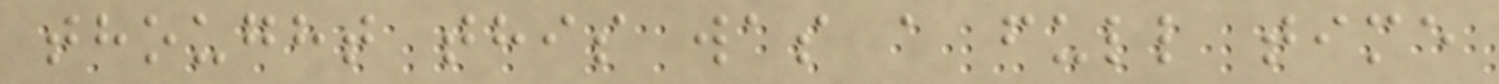thought this was a full time
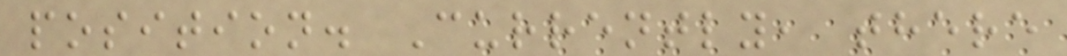position. Currently, there
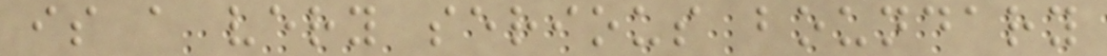is a very serious boundary
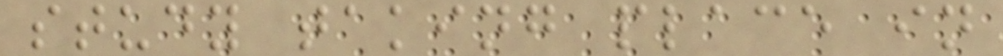study taking place in
